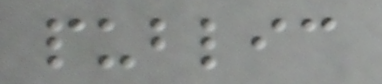public
